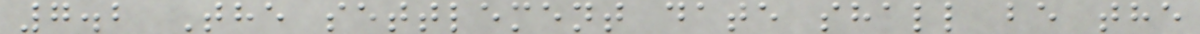7.2 The settlement date shall be the
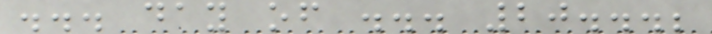... day of ... 20...;
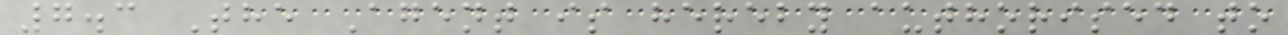7.3 The Agent is hereby authorised to
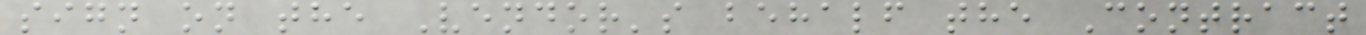sign on the Vendor's behalf the Contract
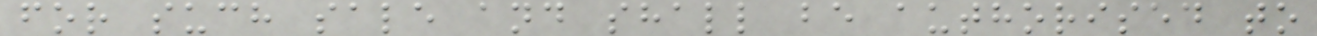for such sale and shall be authorised to
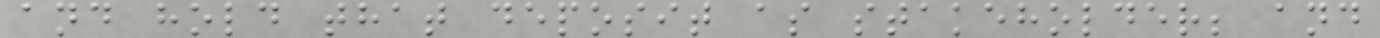and hold that deposit as stakeholder; and
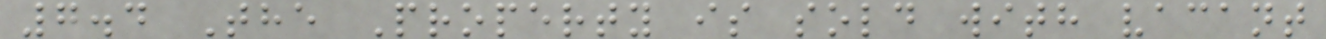7.4 The Property is sold with vacant
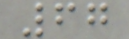67
